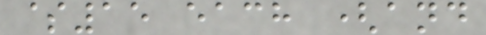$15 each (and
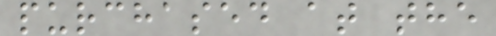purchased at the
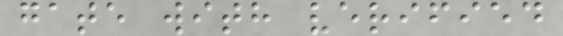gate with verified
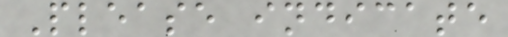Please indicate
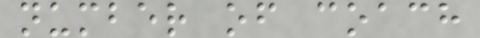number of coach
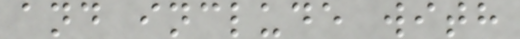and include with
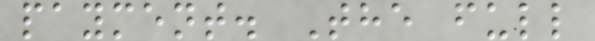payment. The full
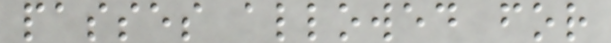passes allowed for
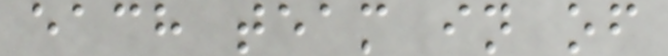each team in of
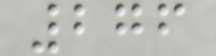276
